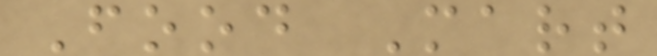Food Mart
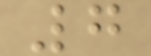7
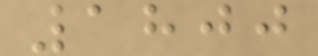1800
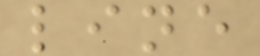line
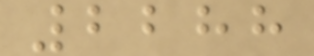2288
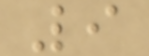9
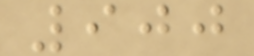900
